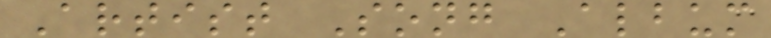Artist Song Album
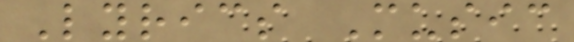Lyrics Music
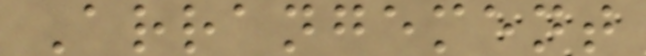Arrangement
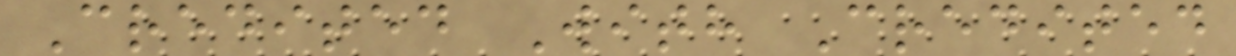Credited With Credited
